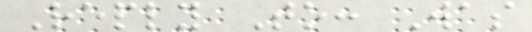Reply To: Was
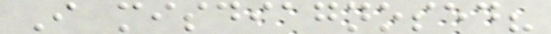I misdiagnosed?
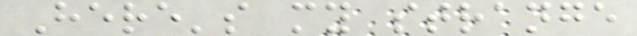Here's my strange
